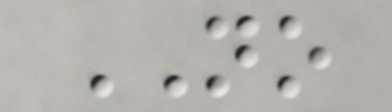NO
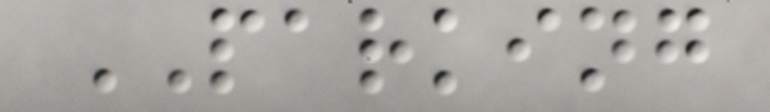PARKING
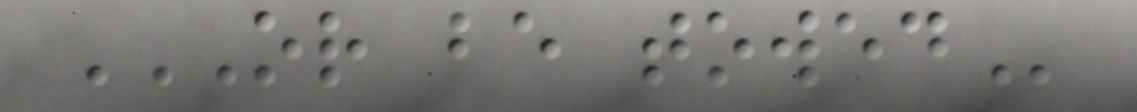OR BE TOWED
